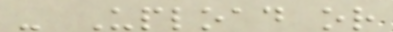- Upload or
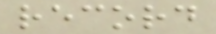record
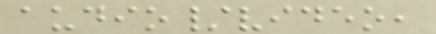audio/video,
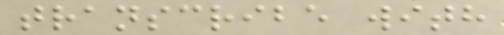transcribe with
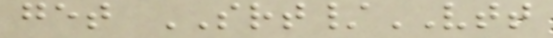get SRT/VTT
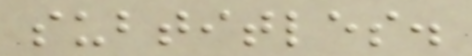subtitles.
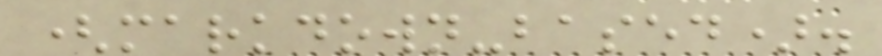(markdown-based).
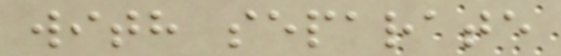with separate
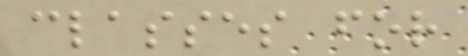classes for
